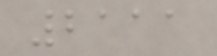2111
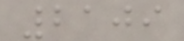2109
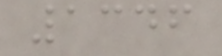1346
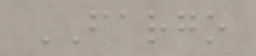FARGO
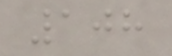108
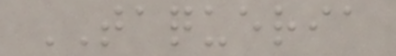TAQUERIA
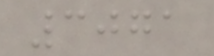3071
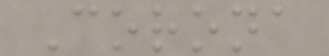Corona
